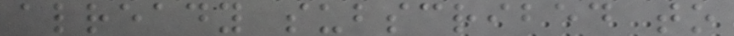already subscribed to
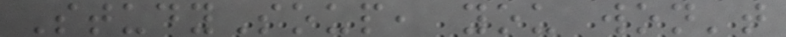StudySoup, you won't
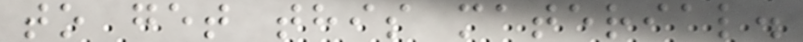to get this material.
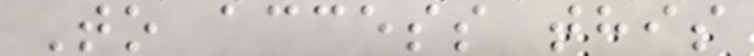To access this
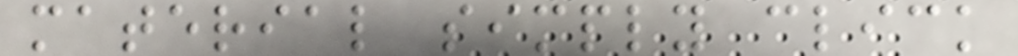material simply click
